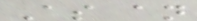As an
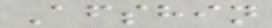Afshin
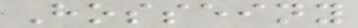Hosseiny
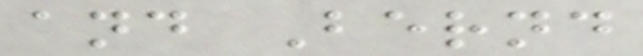and Bernd
